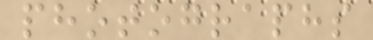photographs
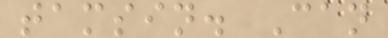tamsin. Can
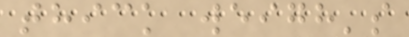thick weigh's
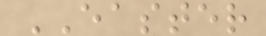EASTER
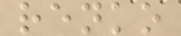renko
